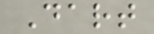Dart
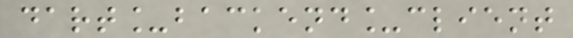dart_backend_client
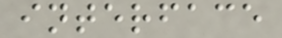interface
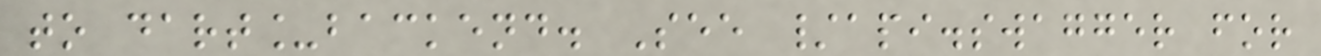to dart_backend. See /api.swagger for
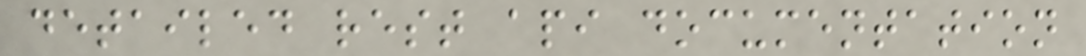detailed rest api documentation
